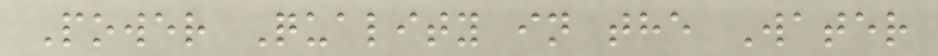Power Quality in the Water
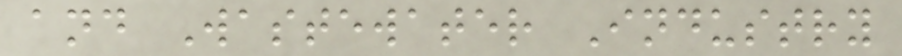and Wastewater Industry
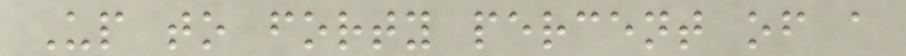Up to forty percent of a
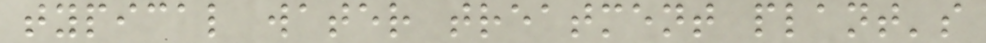typical water treatment plant's
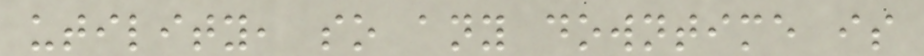utility, so any downtime is
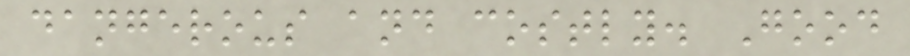dangerous and costly. Good
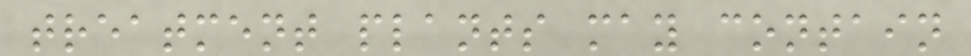treatment plants may contain
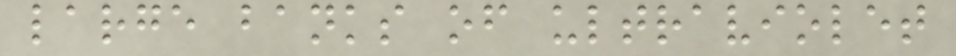large banks of ultraviolet
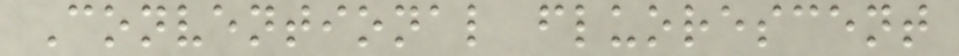Conventional fluorescent
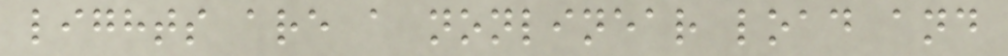lights are a nonlinear load and
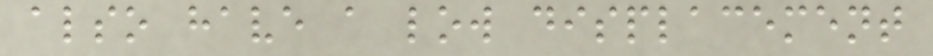also have a low displacement
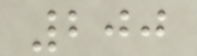200
